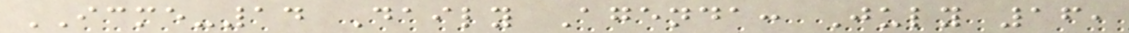ICME-14 Daily Agenda: July 16,
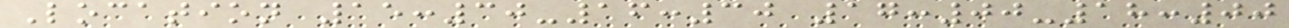Location 15:30-16:30 17:00-18:00
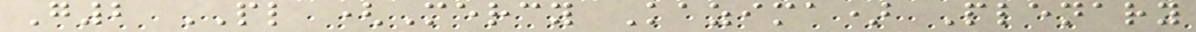G2 PL (Mercy Kazima) Plenary
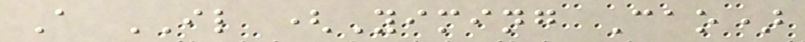A IL (Yiming Cao)
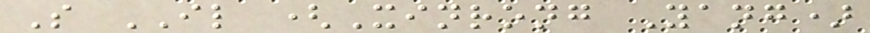S IL (Xinrong Yang)
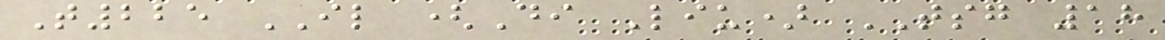T225 IL (Di Liu) TSG 18
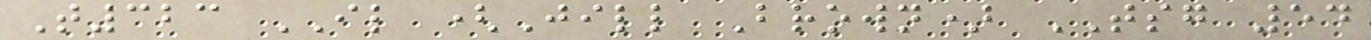T323 IL (Jill Brown) TSG 54
